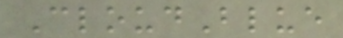CloudBlue
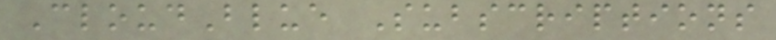CloudBlue Subscriptions
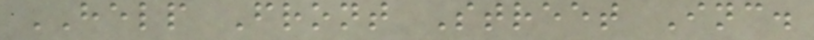HELP Front Street Inc.
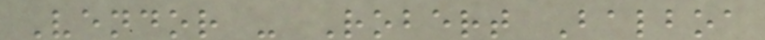Vendor - Robert Balboa
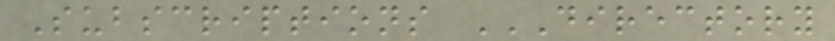Subscriptions DIRECTORY
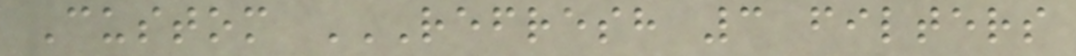Custom REFRESH 3 FILTERS
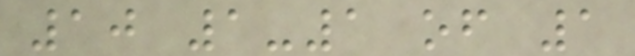10 1-1 of 1
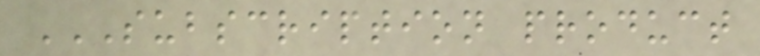SUBSCRIPTION PRODUCT
